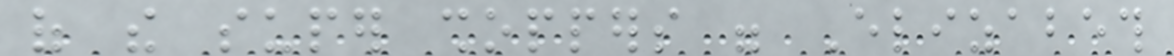of the super shoppers were Elizabeth
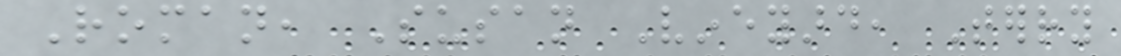Roman, Susan Vineyard, Terry
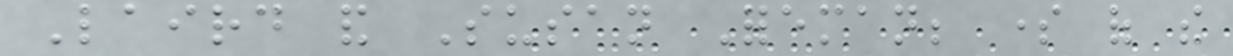Laird and Susan Foreman; some of the
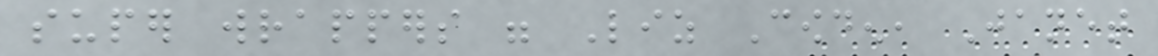super wrappers were Liz Cowden, Janet
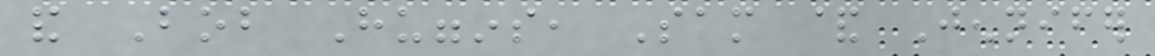and Bob Huggins, Sam & Jennifer
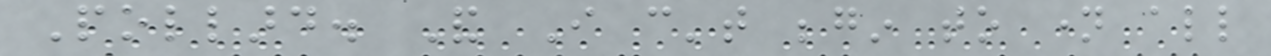Pollard. And I can't begin to name all
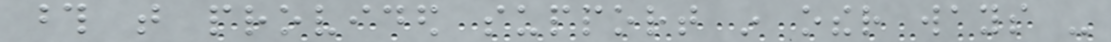those that provided support in other ways -
